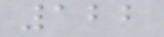122
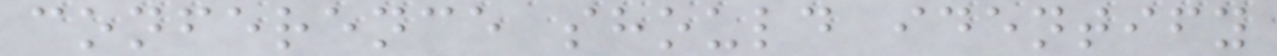conference should identify
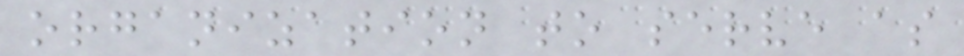organization to serve as
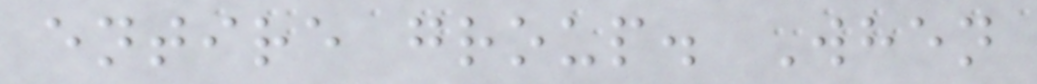entire group. When
